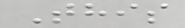This
